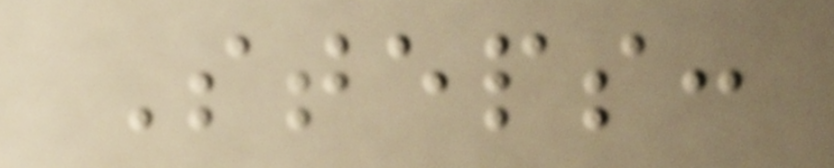Steps:
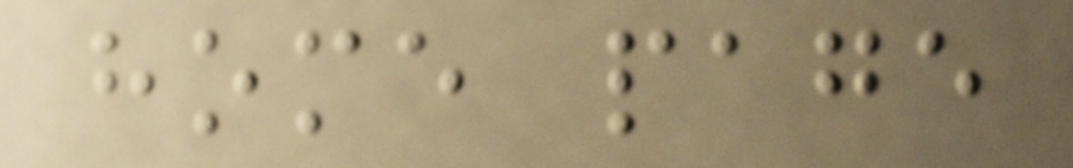home page
